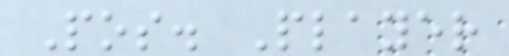Pos. Player
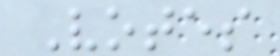Votes
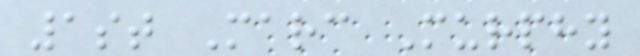1st Marc Murphy
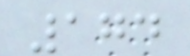174
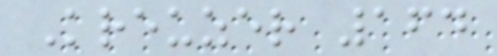Kreuzer 164
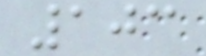103
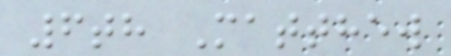6th Matthew
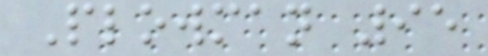Plowman 95
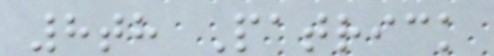8th Patrick
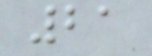21
